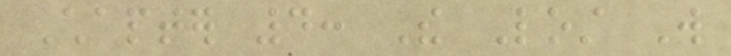Chapter 4: The Lost Will
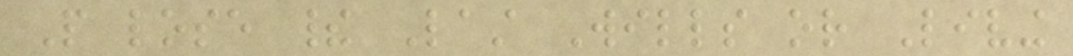People lose their Last Wills or Living
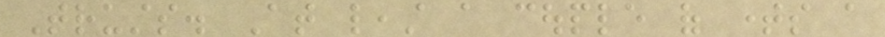Trusts. At least a couple of times a
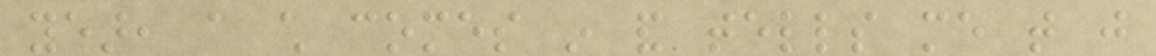year, a child comes in and tells me that just
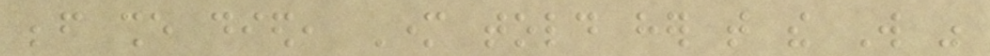before she died, Mother told her that the Will was
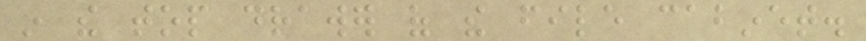in the top drawer of the file cabinet.
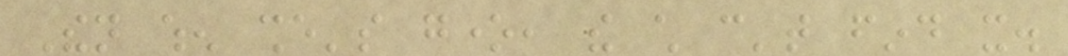Then when she's gone, the child can't find it.
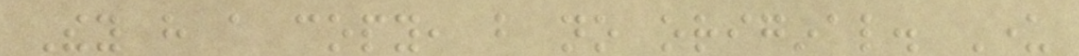They have a copy, but no original. Under
